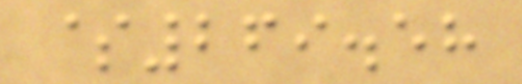$269.58
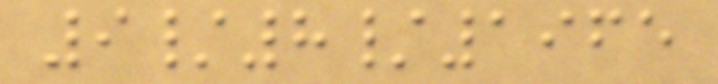9/8/1965
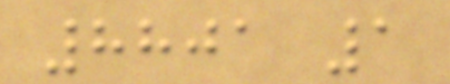8801 1
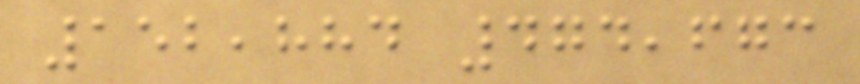152,884 474,673
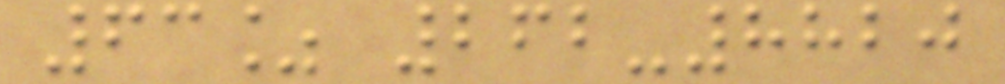63% 262-8820
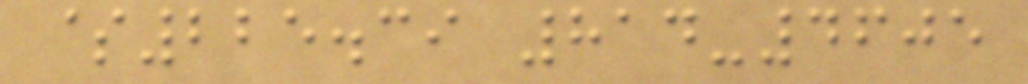$225.39 814-4605
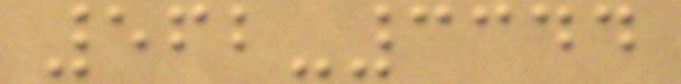562-3344
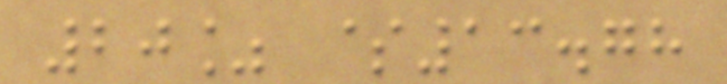20% $13.78
